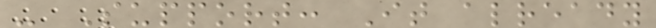- Support: It already
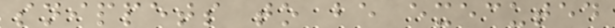snippets to be executed
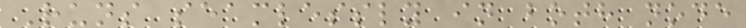Runs seamlessly in both node
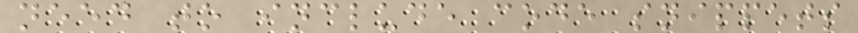need to include code snippets
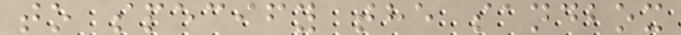to specify the sandbox
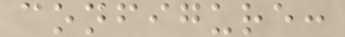configure:
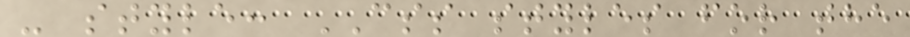- style: CSS styles for the
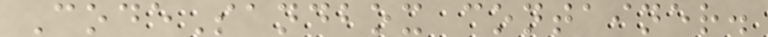CodeSandbox container.
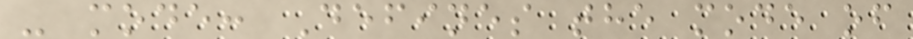- mode: Defines the mode of
